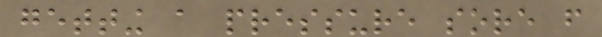getting a pressure sore from
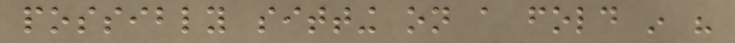possibly sitting on a fold in his
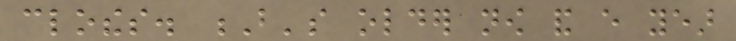clothes. B's older now and every year
